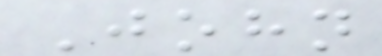John
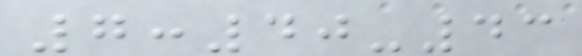7:40-43
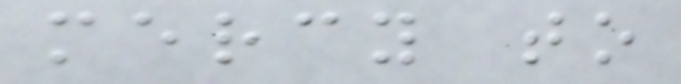mercy to
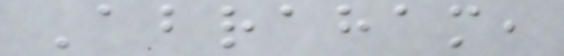Abraham,
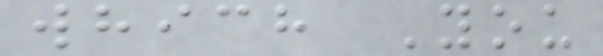which You
